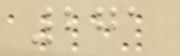271
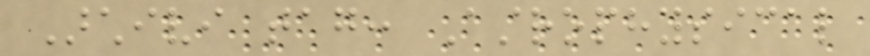Archivi tag: Astrophysical
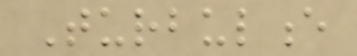Turbulence
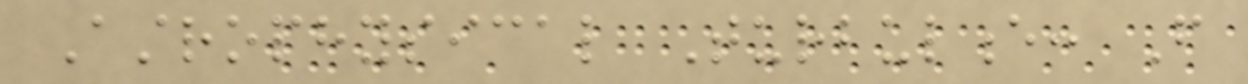Astrophysical Turbulence: From
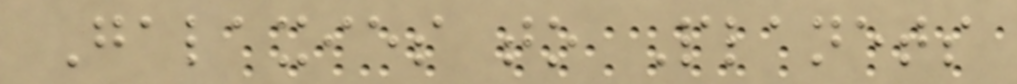Galaxies to Planets
